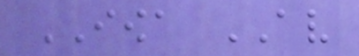IOWA AV
